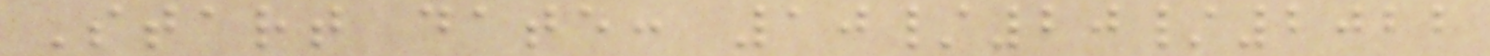Start date: 10/20/2022
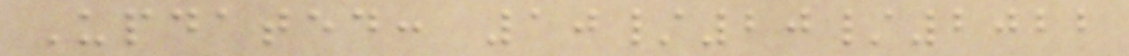Updated: 10/20/2022
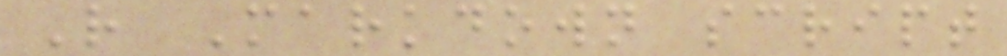R Markdown script
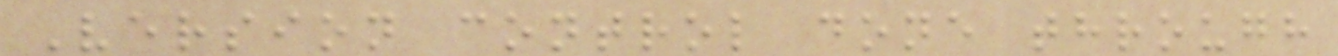Version control done through
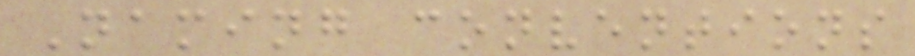Naming conventions
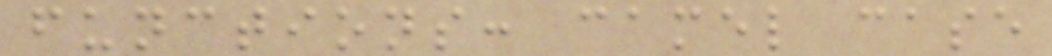functions: camel case
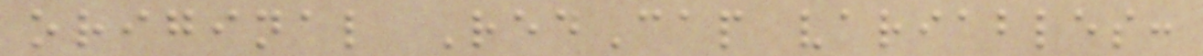original RedCap variables:
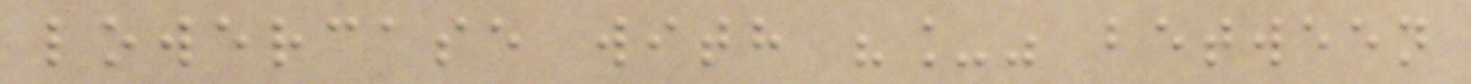lowercase with "_" between
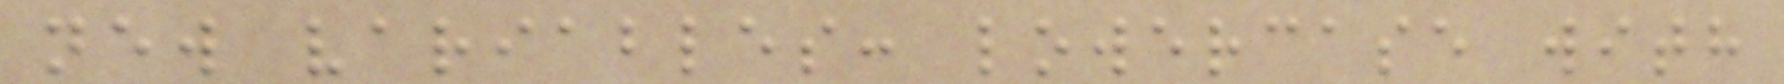new variables: lowercase with
